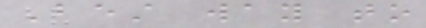Best way to
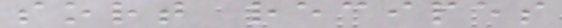sort recipes
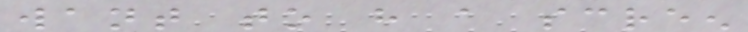want to have a screen
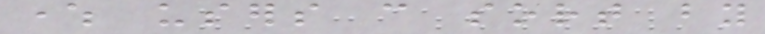where users can sort by
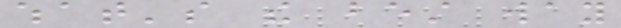what's the best way
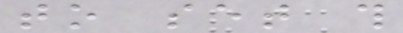to set this
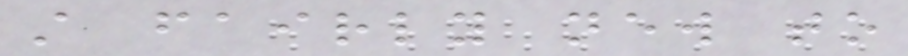still fairly new to
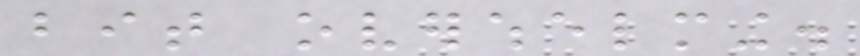bit overwhelming.
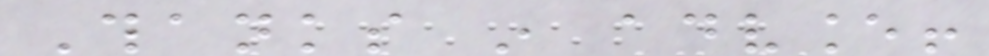Thanks in advance!
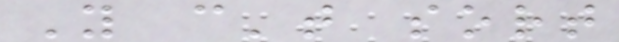You can't sort
